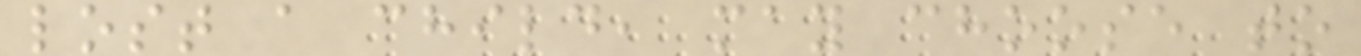lost a child, may choose to
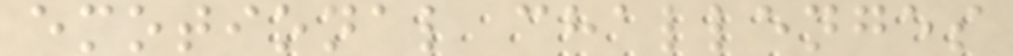emotional challenges
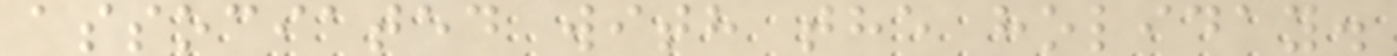associated with the holiday.
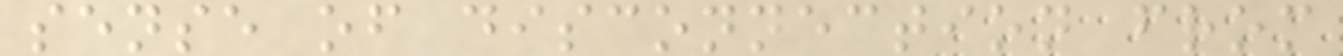sense of disconnection from
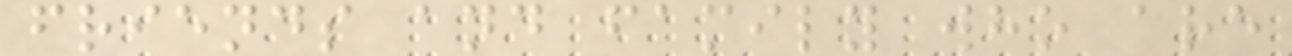friends and family who are
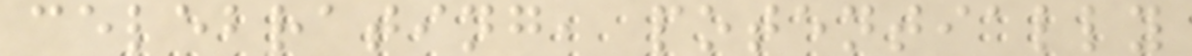celebrating, potentially
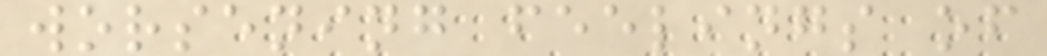worsening feelings of
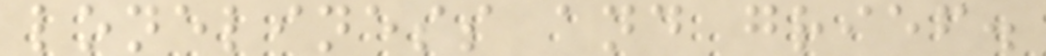loneliness and grief.
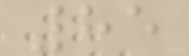85
